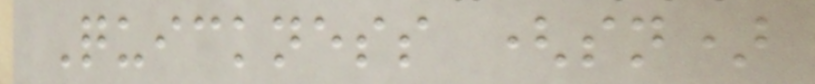Quickness (sn)
